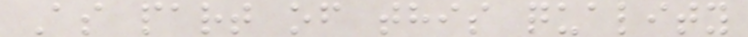As part of this quality
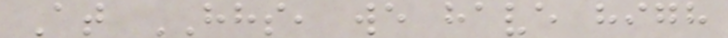At HHS, we have high
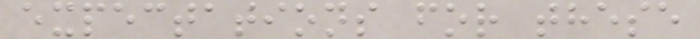expectations for these
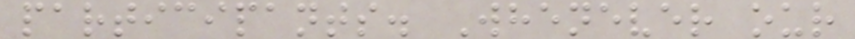participants. Whenever our
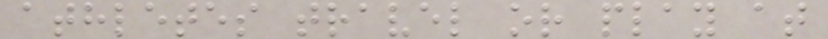athletes travel or play at
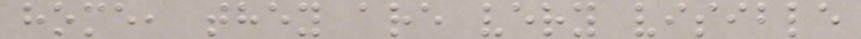home, they are very visible
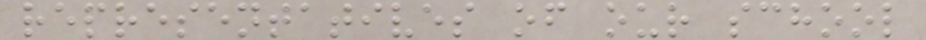representatives of our school
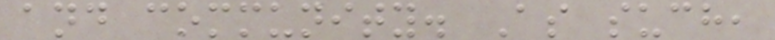and community. As such,
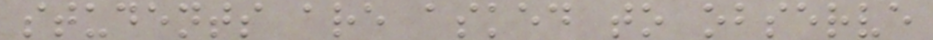students are asked to observe
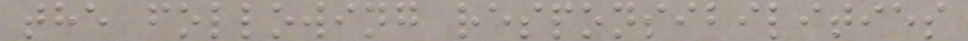the following responsibilities
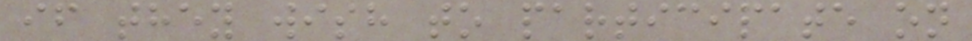if they wish to participate on
